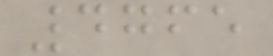4765
